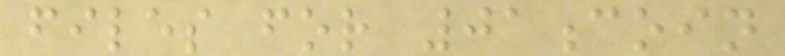files for 01coin
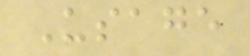Usage
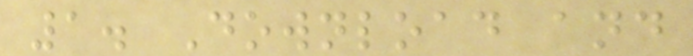1. Download and
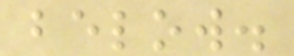below.
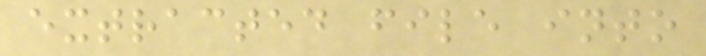extracted file into
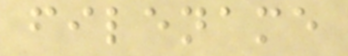filename
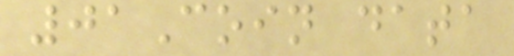01Coin data
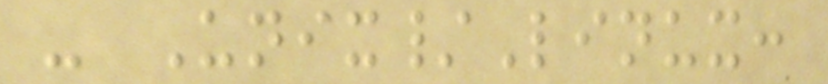- Unix/Linux:
